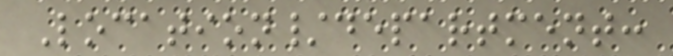Location/department:
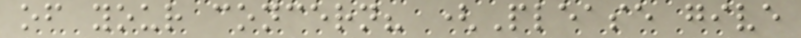of your concern? (Please give
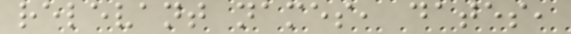relevant names, dates,
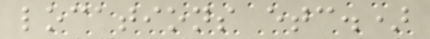locations etc.)
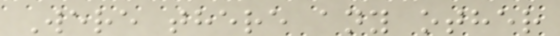Were there any other
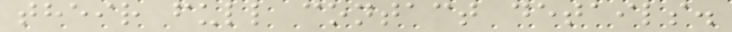their full contact details.
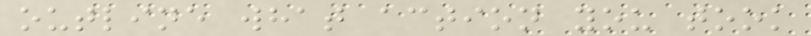outline what action you took
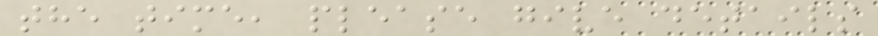the time, please give details
